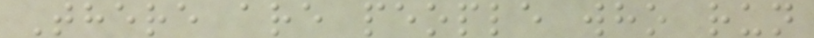There are people who run
